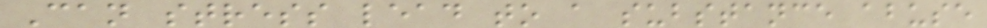Can stress lead to a substance abuse
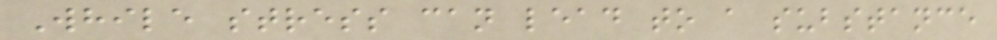While stress can lead to a substance
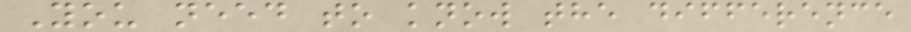You need to know the difference
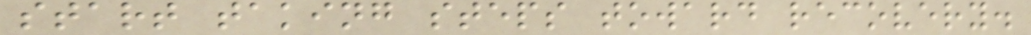start taking steps toward recovery.
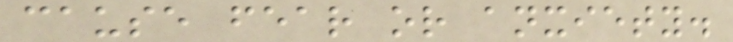cause fear or anxiety.
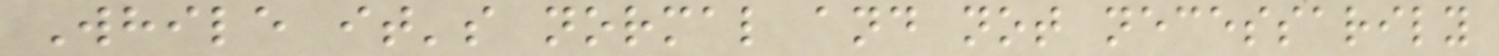While it's normal and not necessarily
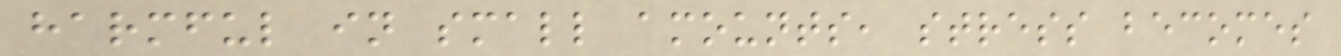harmful in small amounts, stress becomes
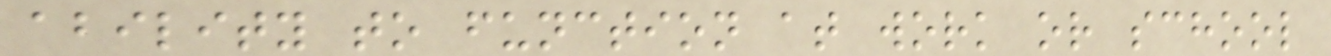ability to function at work or school
